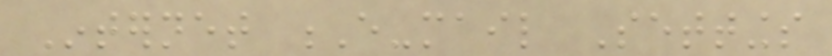Internet E-mail Settings
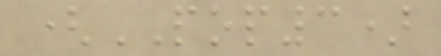(POP3)
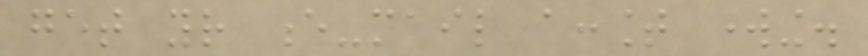get your e-mail account working.
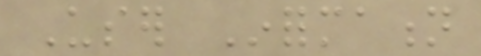User Information
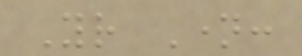Your Name:
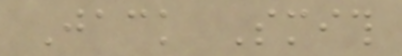Jack Smith
